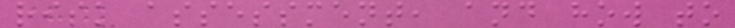risk assessment, and how to
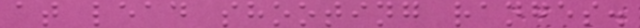at lead shooting ranges.
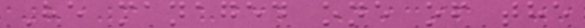He managed one of the
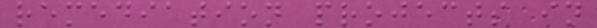remediation projects in
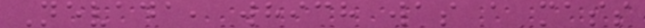Nevada, which was a mass
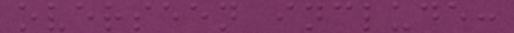overseen include:
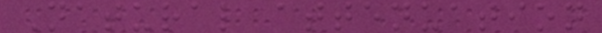Natural attenuation
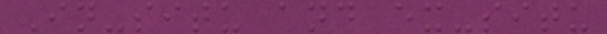In-situ and ex-situ
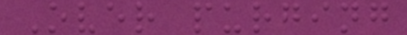Over purging
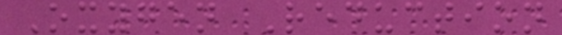Oxygen Reduction
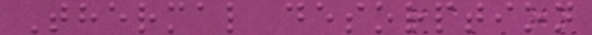Thermal desorption
